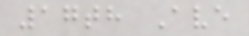17th Ave
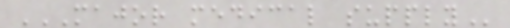MAJOR MEDICAL SUPPLY
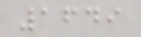1649
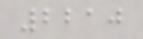2210
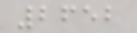2652
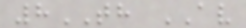8TH AV
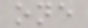one
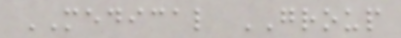MEDICAL GROUP
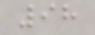98
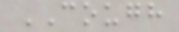COUGH
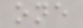one
